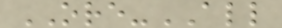ORE-ALL
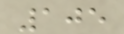105
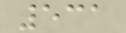531
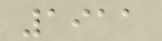1911
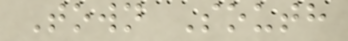Town South
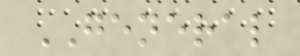GENERAL
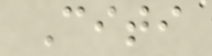Citi
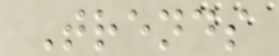Trends
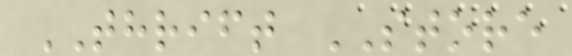THRIFT STORE
